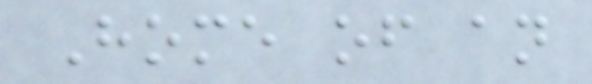Home of an
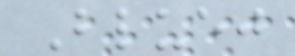Bluej
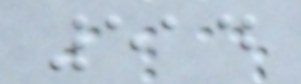514
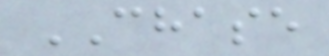CHASE
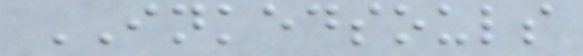INKEDSOULS
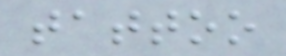tattoo
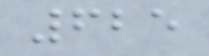625
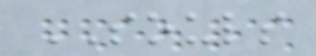SOULS
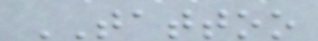TATTOO
